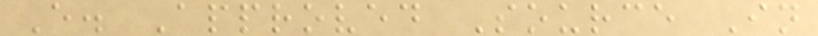E. Approved Source In
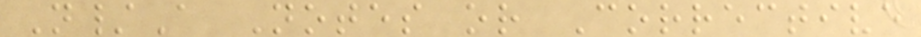N/A Notes or Corrective
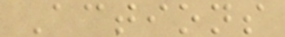Actions
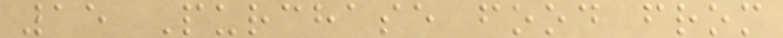15 Purchase food from
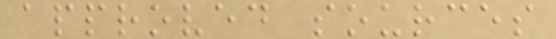approved sources
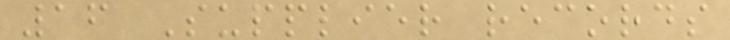16 Supplier records
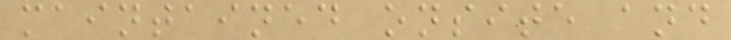maintained onsite and
